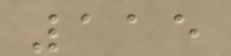115
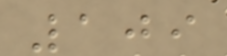109
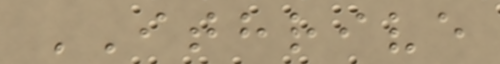ITHRIVE
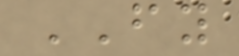FY
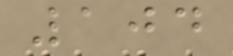104
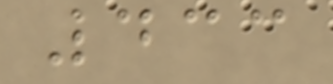433
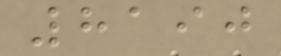8190
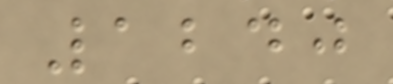1240
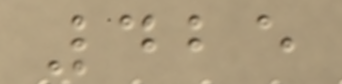425
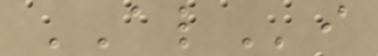ALi
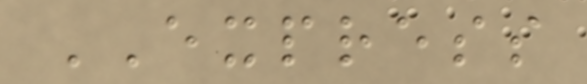EXPRESS
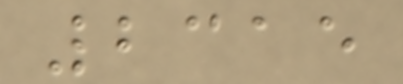2315
